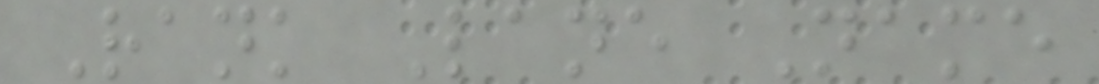Rank Lane Name
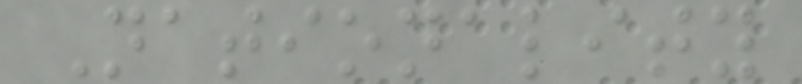Nationality
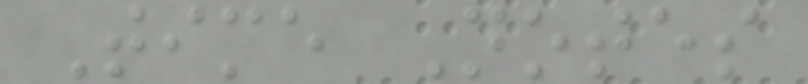Time Notes
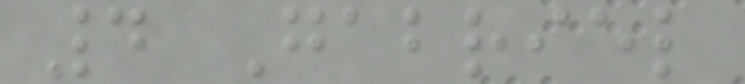4 Gabriel
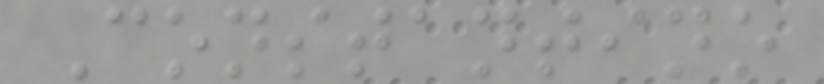Constantino
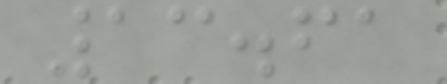13.61
